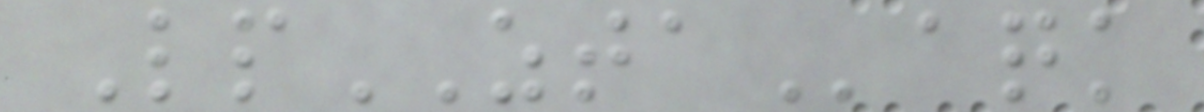LpZTAaqk
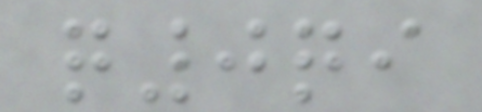q0qi
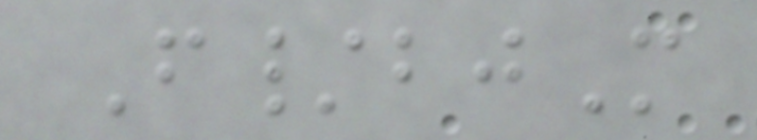F/bjM
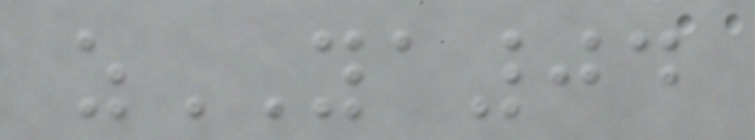zYA04
